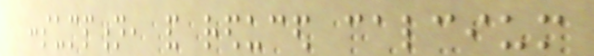consumption, and reduced calcium
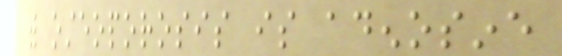with osteoporosis is adenosine
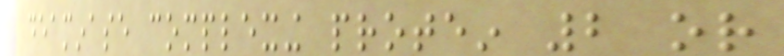deaminase complexing protein 2 or
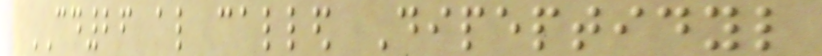CD26 also called Dipeptidyl
